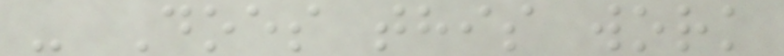- Does this work
